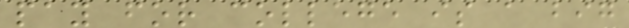pay for college is a big
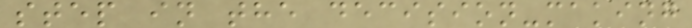step in the decision-making
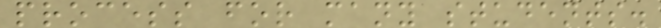process for many students.
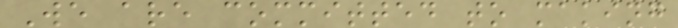We are committed to making
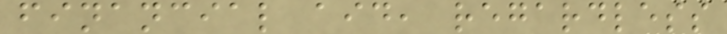financial aid, regardless
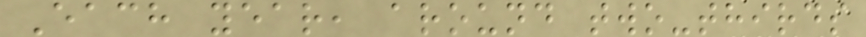Each year, around two-thirds
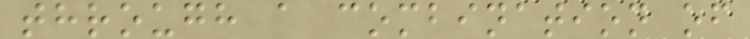through a combination of
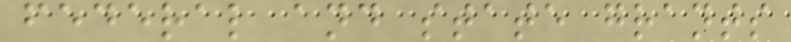federal and state grants
